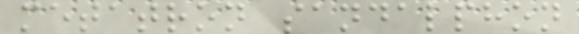metatron sandalphon
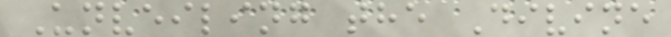Unveiling the Divine
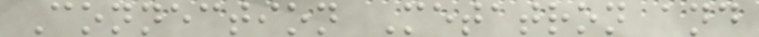Connection Metatron and
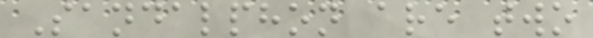Sandalphon are two
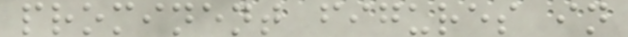prominent figures in
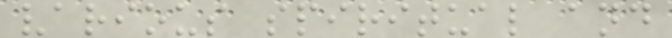various spiritual and
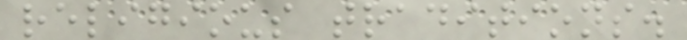religious traditions.
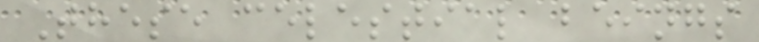These celestial beings
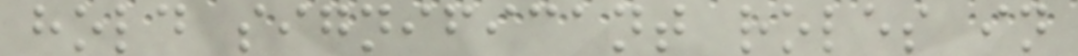hold significant roles in
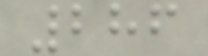286
